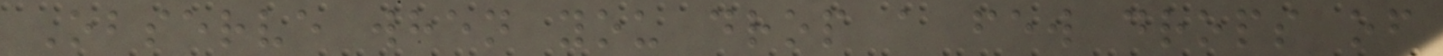Observe when you drop a few drops of
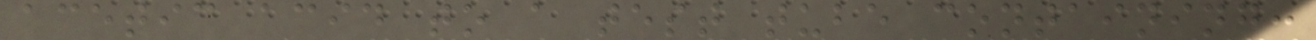acetic acid to a test tube containing:
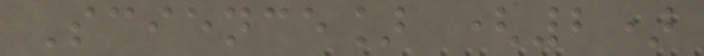Science] (2)
